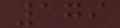179
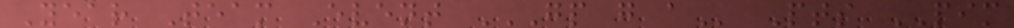Year Team Event GP G A Pts PIM
